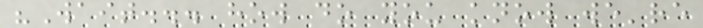"Wait... how do you know we're
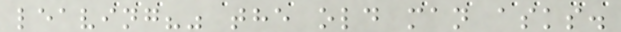leaving?" the old man asks.
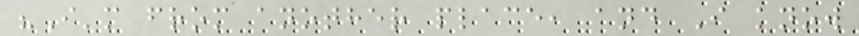"I'm from another place, and I know
